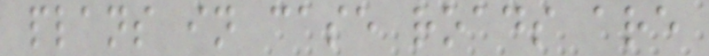plans in case roads are
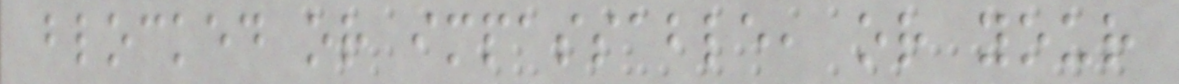blocked or impassable, or your
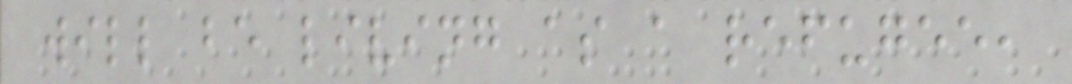will be living as a refugee,
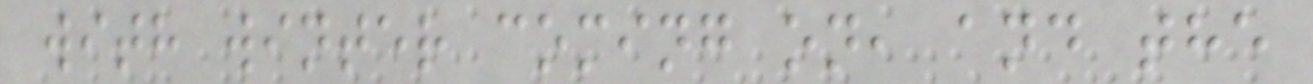with winter coming on, and the
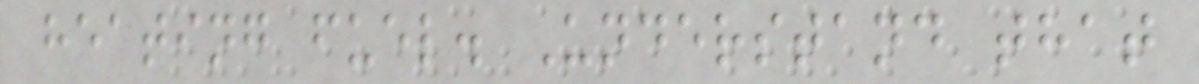heating fuel. Understand that
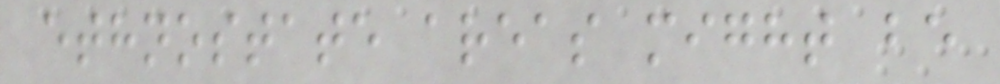ethnostate areas might be
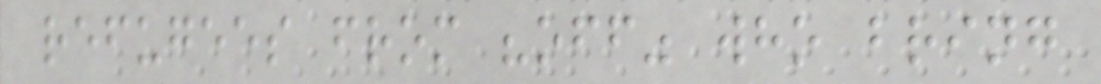refugees from "off" who bring
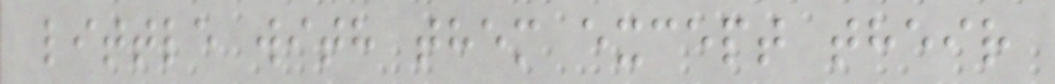little with them except their
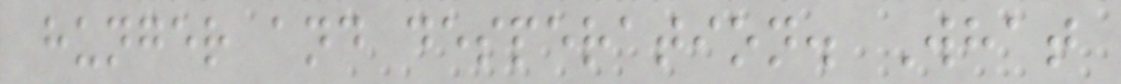hunger and desperation. What
